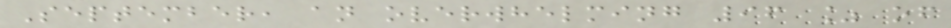September, an overwhelming 96 % of
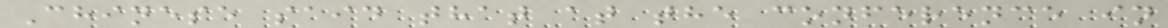Chinese said that at the conference in
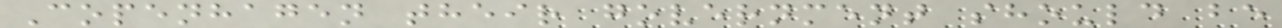Copenhagen their government should be
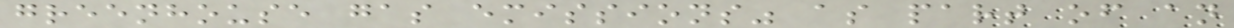greenhouse gas emissions" as part of an
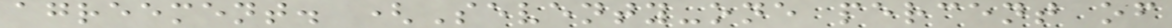agreement. (Seventy-one percent of
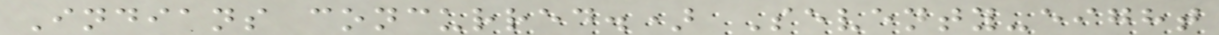Indians concurred.) Seventy-eight
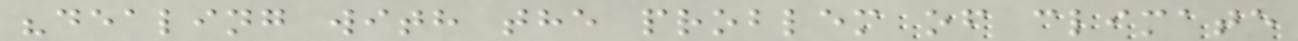"dealing with the problem of climate
